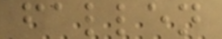fallen
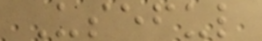Useful
